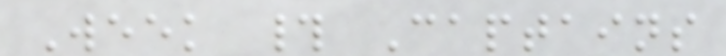Week # Captains
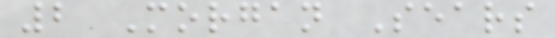2 Morgan Sears
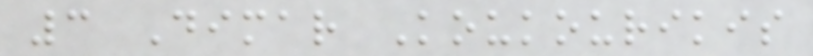3 Dimar Koukourikis
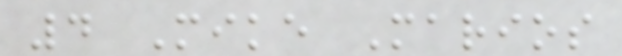4 Mike Marios
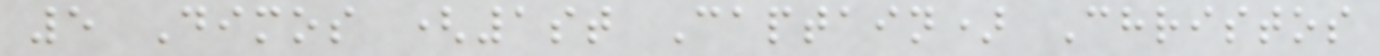5 Dimos (1st Captain) Christos
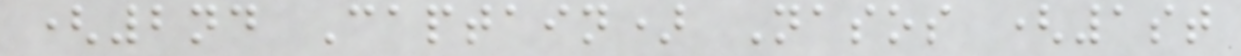(2nd Captain) Nasos (1st
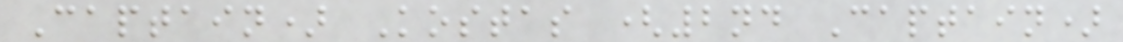Captain) Kostas (2nd Captain)
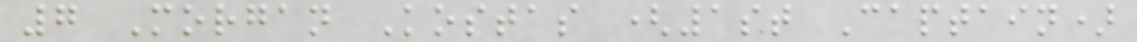7 Morgan Kostas (1st Captain)
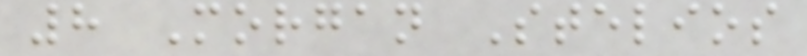8 Morgan Stelios
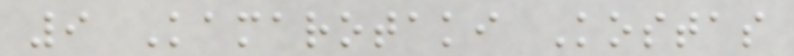9 Kamarotaki Kostas
